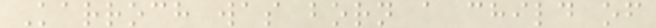Karroch was born a child of
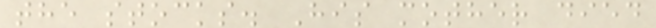the stocks. His mother died
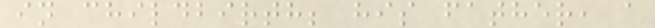in childbirth; his father, a
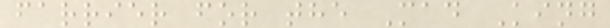farrier for the Mad King
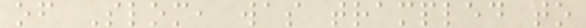of Slom, was trampled to
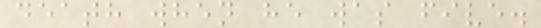death when he was five.
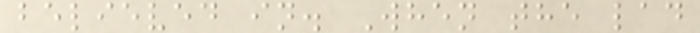believed in. When the lad
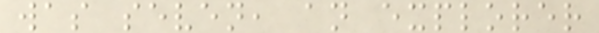was seven, an explorer
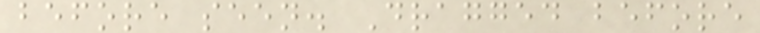before seen. Dragged before
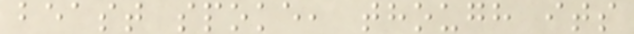beast spoke, though its
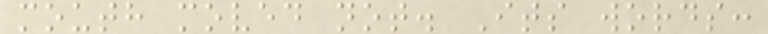mouth moved not. Its words:
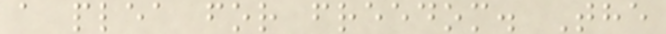a plea for freedom. The
